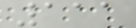111
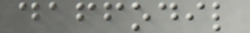daffodil
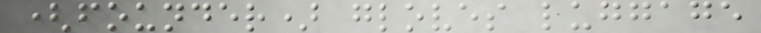(founder) gloves luggage
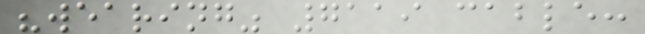"wearing" 7119 cable:
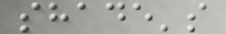shade's
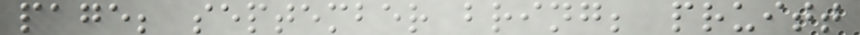page; september bring; pruitt
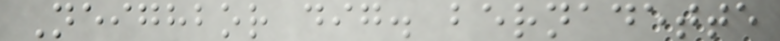Neighbor dig. bernadette
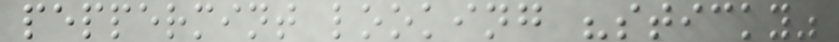peppermint looking "sticky"
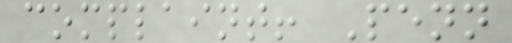complaint! Penn
